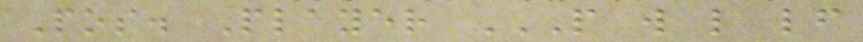Pos. Player P W L LF
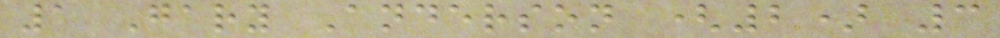1 Gary Anderson (2) 3
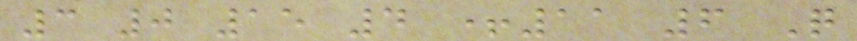3 0 15 4 +11 6 Q
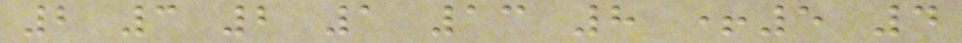2 3 2 1 13 8 +5 4
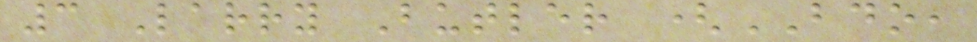3 Larry Butler (BDO,
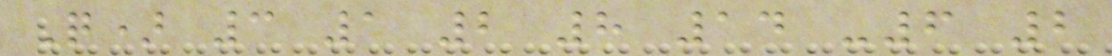Q) 3 1 2 8 14 -6 2
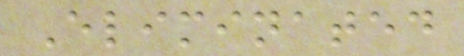Eliminated
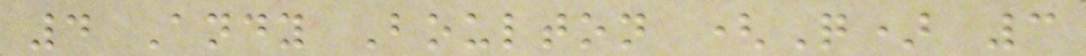4 Andy Boulton (Q) 3
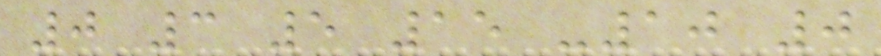0 3 5 15 -10 0
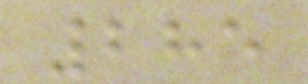285
